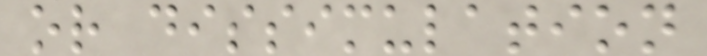or dissimulation
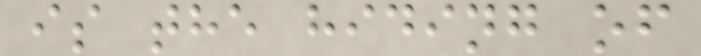is the hiding of
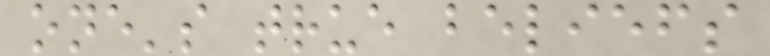one's true beliefs
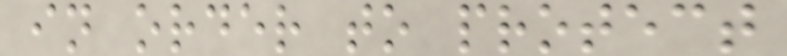in order to protect
